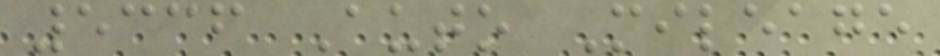5336 Auto Mileage
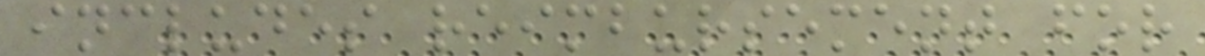includes reimbursement for
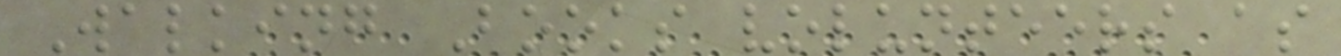Walking Books volunteers as
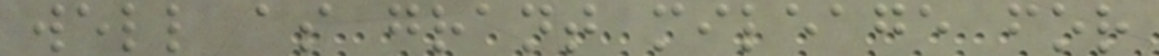well as grant mileage for
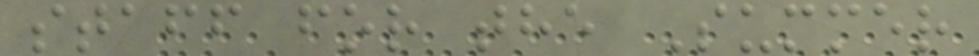staff for the Summer
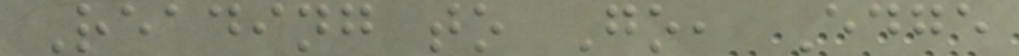Reading to Go, Edge
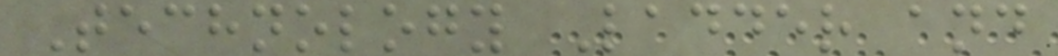Technology Ladder and
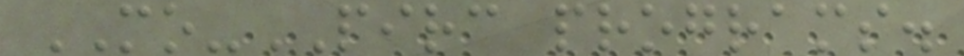MO-PIRC programs.
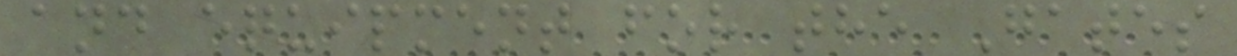and equipment for the Gates
